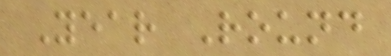Year Round
